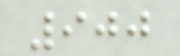900
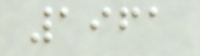1961
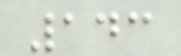143
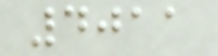4011
